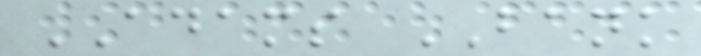ADAMS BANK
